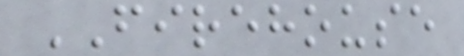FIREHOUSE
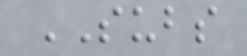SUBS
